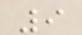9
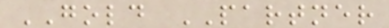GOLD PARTNER
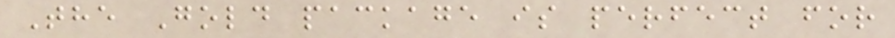The Gold package is perfect for
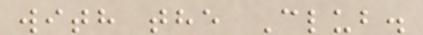with the Club.
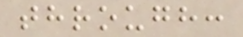through:
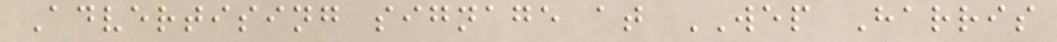Advertising signage at WEP Harris
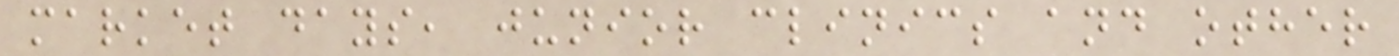market days, junior clinics and other
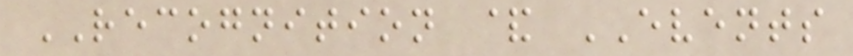RECOGNITION & EVENTS
